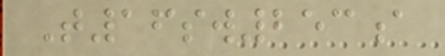T16sw253a
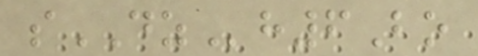sDZh6Bo
